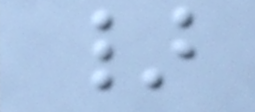}
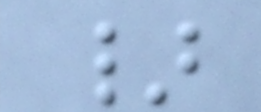}
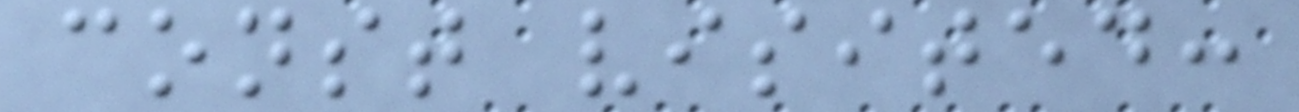const visited:
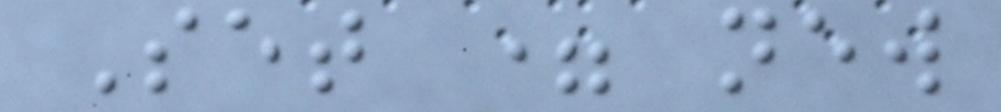Set = new
